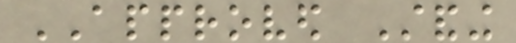APPROVED Standing
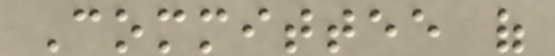Committee of
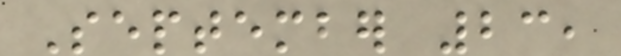September 23,
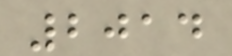2014
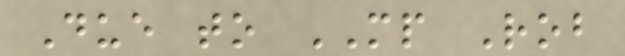Due to MP Rob
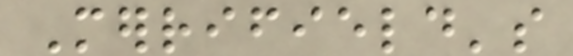Merrifield's
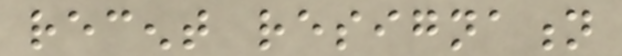recent resignation
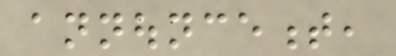announcement,
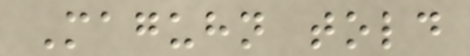Maguhn told
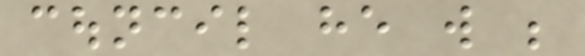council he will be
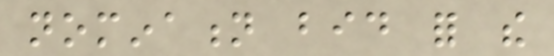nomination bid for the
